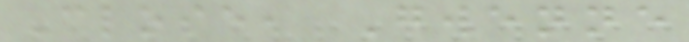Close, Gwenne
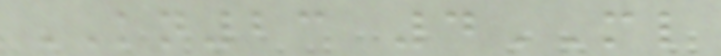KN23 4ML
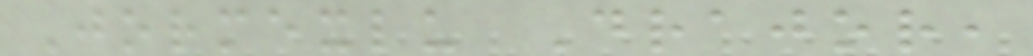Jormexlu Drajor,
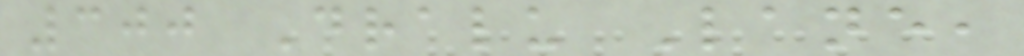300 Dralu Lane,
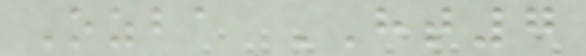Ozba HT7
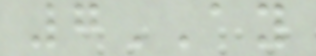7AY
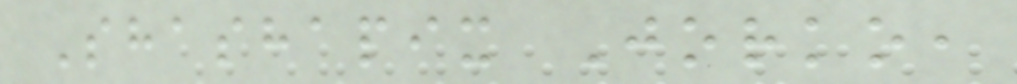Shashapix Jorko,
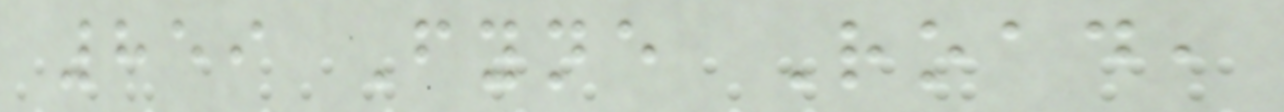859 Fyne Road,
